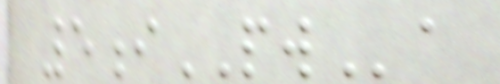5iPWa
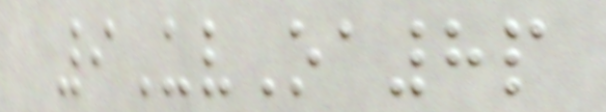9UvOa8p
